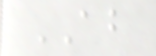ABOUT
